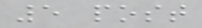5 post
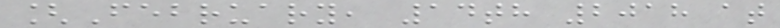[February, 14th 2018 at
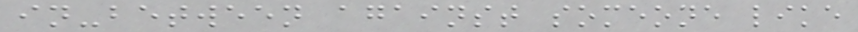in-between against someone like
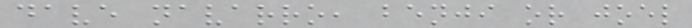dave navarro, benji or joel
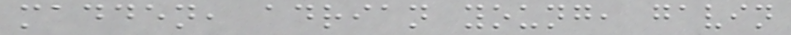madden, adrian young, gavin
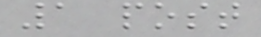1 post
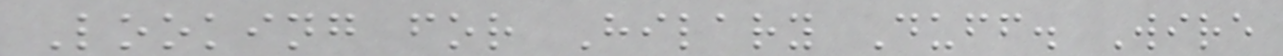Looking for Hilary Duff. Wire
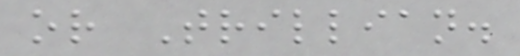or Trillian.
